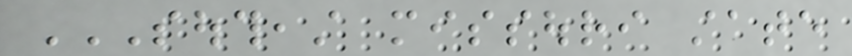SOUTHEAST MISSOURI STATE
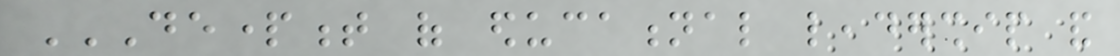DEPARTMENT OF EDUCATIONAL LEADERSHIP AND
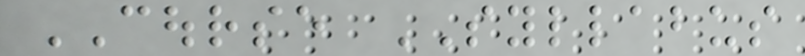COURSE SYLLABUS
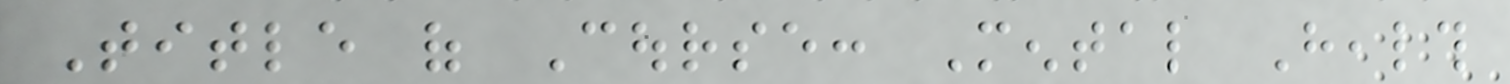Title of Course: Mental Health
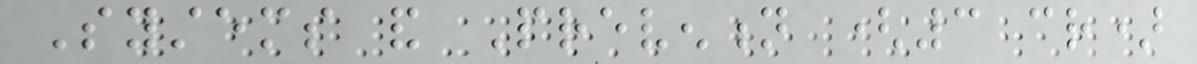Systems and Prevention (3 cr)
